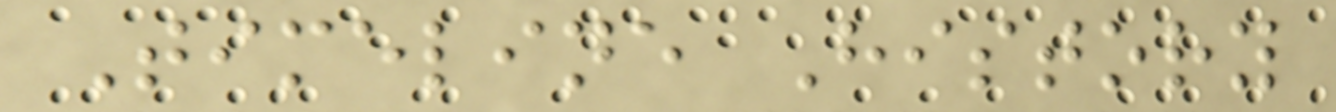Timeline History
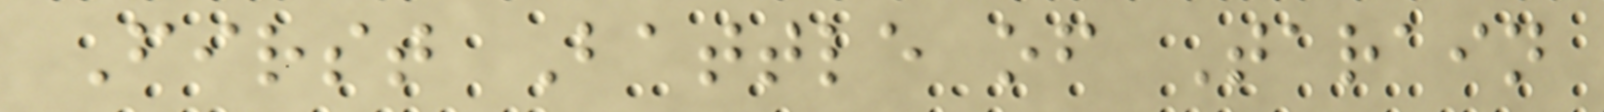First Battle of Tarain
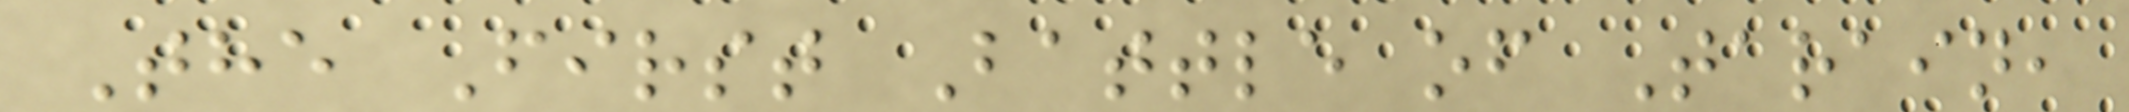The First Battle of Tarain,
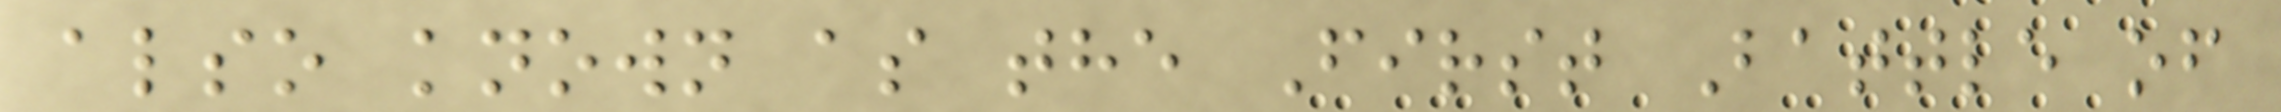also known as the First Battle of
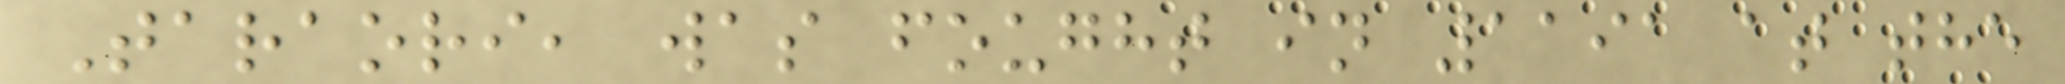Taraori, was fought in 1191 at the
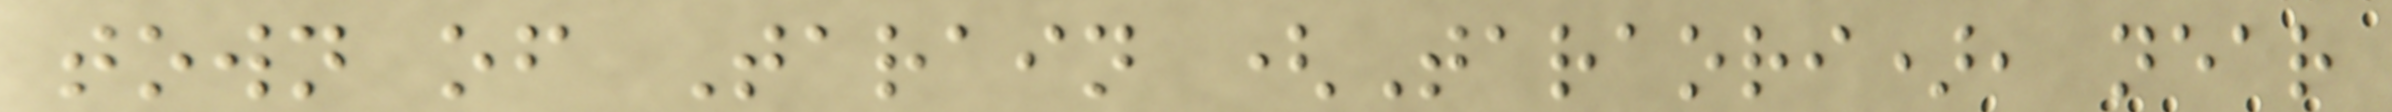town of Tarain (Taraori), near
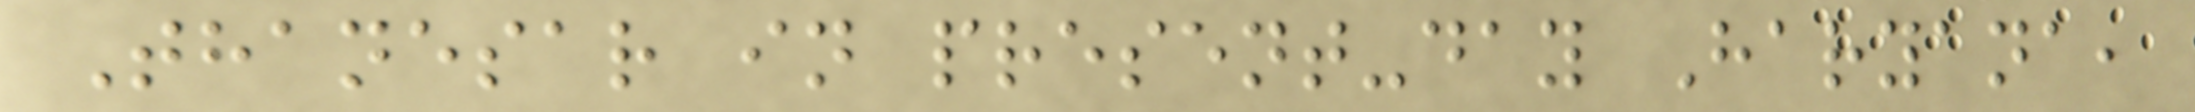Thanesar in present-day Haryana,
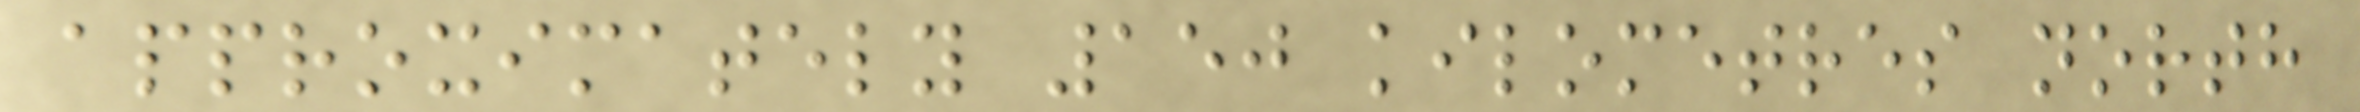approximately 150 kilometres north
